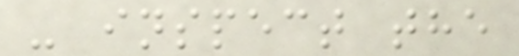- inspect the
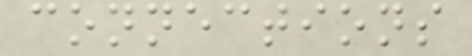connections
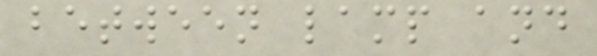between lamp and
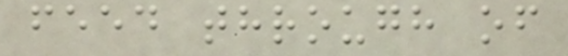feed through of
